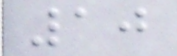10
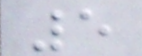5
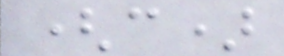(c)
